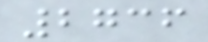2736
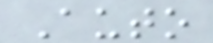Auto
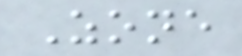Zone
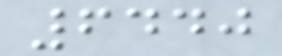6440
